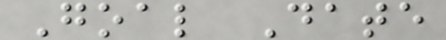Goal Date
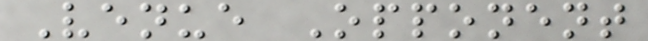Venue Opponent
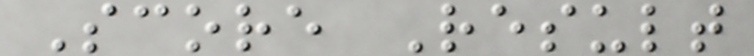Score Result
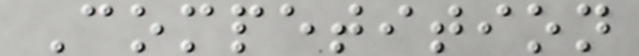Competition
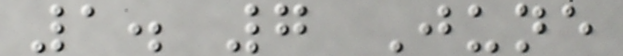1. 7 June
